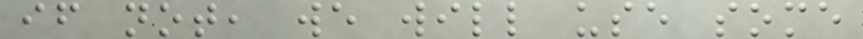if not, we will use some
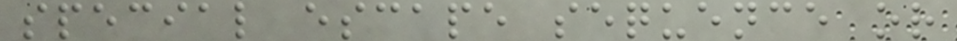special escape sequence or
